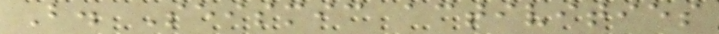B. Seismic activities
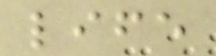life
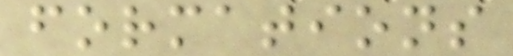formations
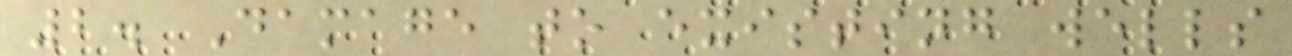2. Damage to existing wells
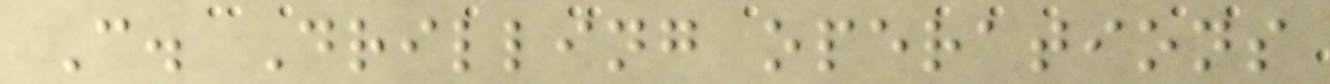C. Drilling operations
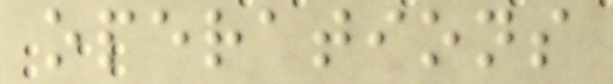operations
